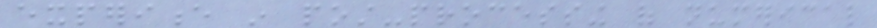experience in post-processing of numerical
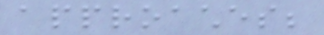approaches;
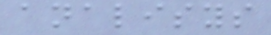analisys
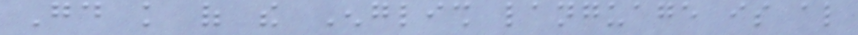Good knowledge of the English language is also
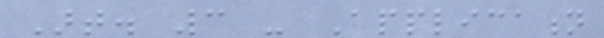Art. 3 - Application
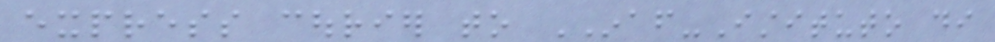express courier to INAF-Istituto di
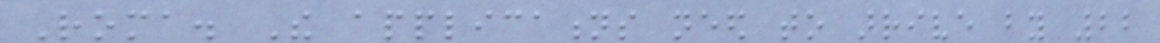Roma. The applications need to arrive by 22
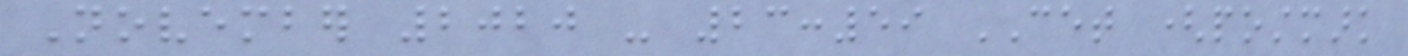November 2020 - 23:59 CET (postmark
